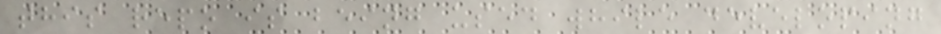this repo is being used while developing
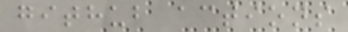github actions
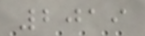2019
